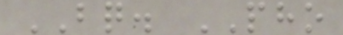BQ. PHO
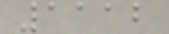1112
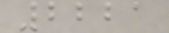2221
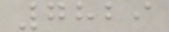7829
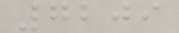7209
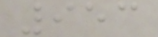953
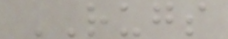RUGS
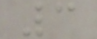3
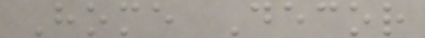Home Decor
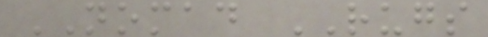NOMAD RUGS
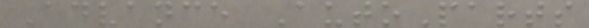Advance AutoParts
